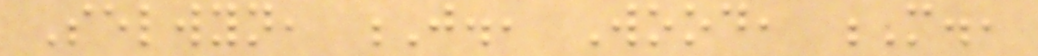Selwyn, J., Wood, M.,
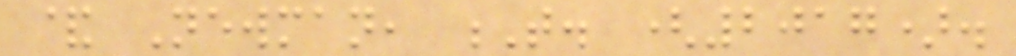& Newman, T. (2017).
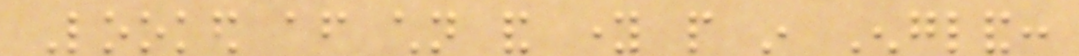Looked after children and young people in England:
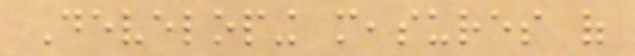Developing measures of
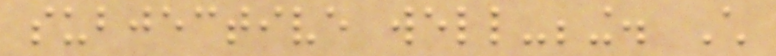subjective well-being. Child
